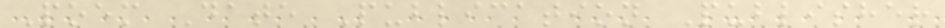Poem Date Publication Publisher
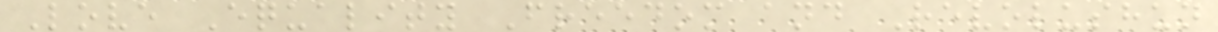Love Equality Freedom and Revolushun
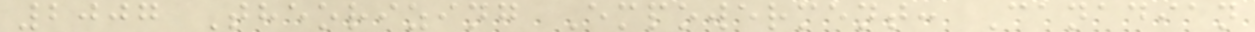2007 Theorizing Empowerment: Canadian
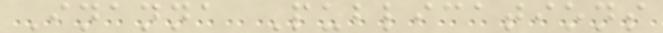Inanna Publications
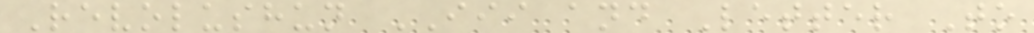Revolushun III and Letter To
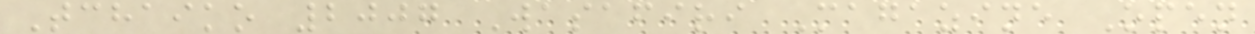Tchaiko 2007 Wasafiri Magazine Open
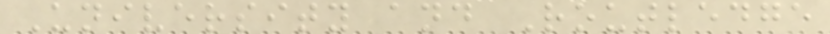University and Routledge
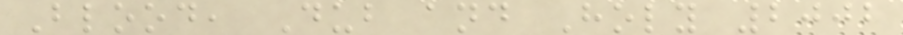Blood, Dub and Holy 2002
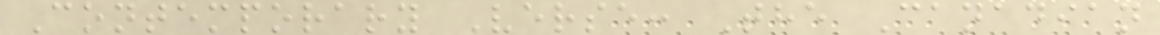Contemporary Verse: The Canadian
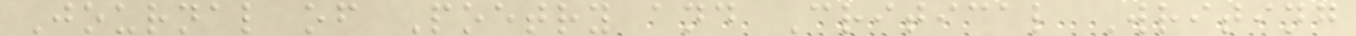Journal of Poetry and Critical Writing
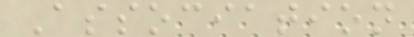Association
